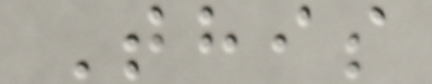This
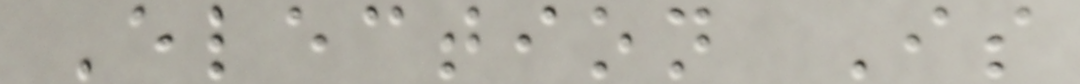Election Is
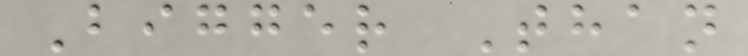Bigger Than
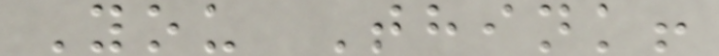You Think!
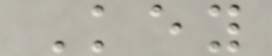Key
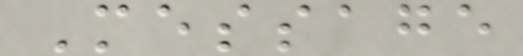Message
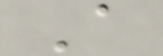A
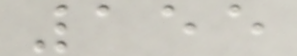155
